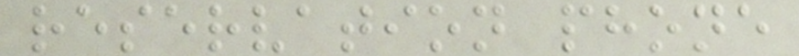reservation phone
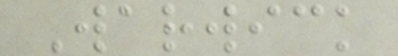Warwick
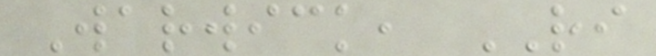Warwick, RI
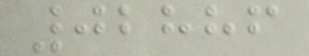02886
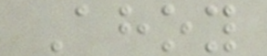Ahoy
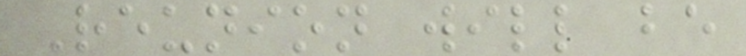Reunion will be
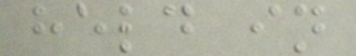held in
